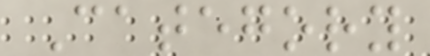Category
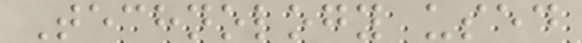Technology used
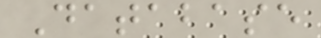Database
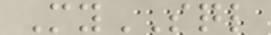MySQL
